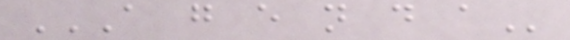A G E N D A
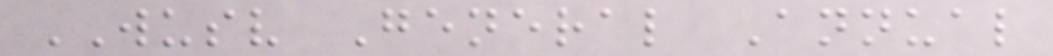WUSV General Annual
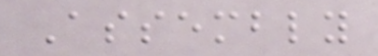Assembly
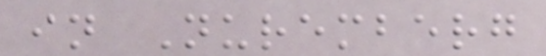in Nuremberg
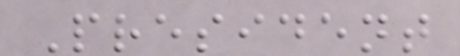President
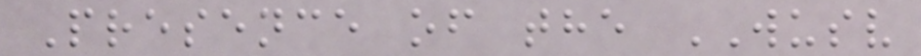Presence of the WUSV
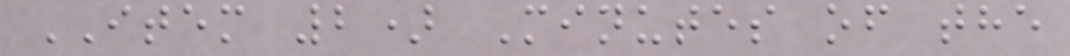ITEM 2) Minutes of the
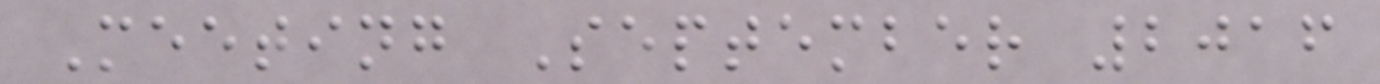Meeting September 2016
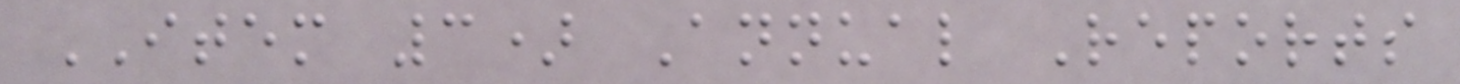ITEM 3) Annual Reports
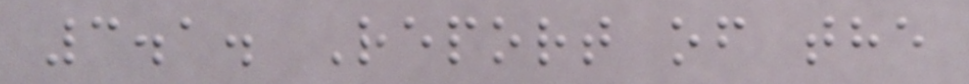3.1. Report of the
